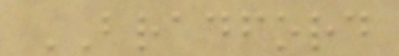BRADFORD
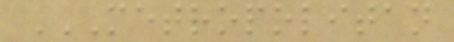METROPOLITAN
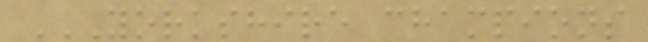YORKSHIRE CHAMPIONS
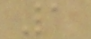1
